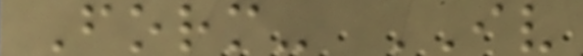Form- IV
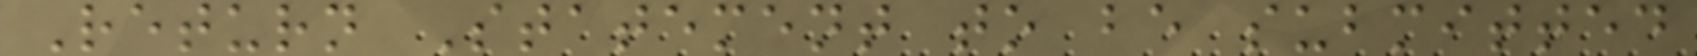Return Statement to be submitted
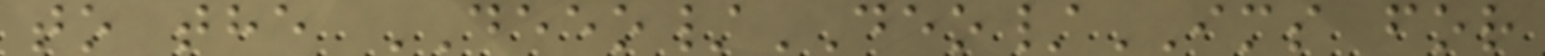to the DEEO/DEO/IMS for
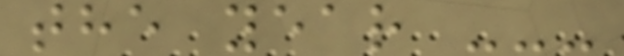the year ---
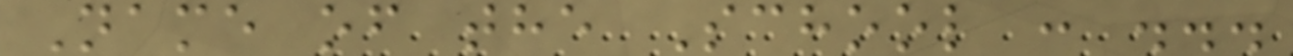Name of the School : ...
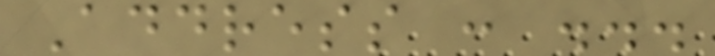Address : ...
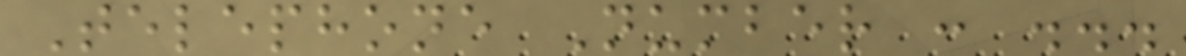Telephone Number : ...
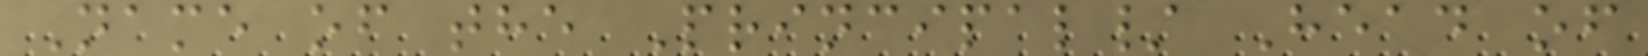Name of the Principal/ Head of
